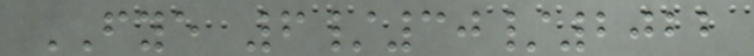FYE 6/30/2022
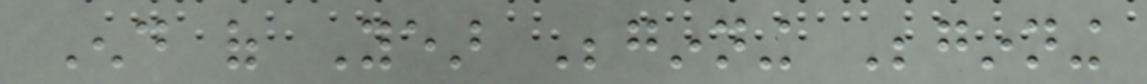End of Year Beginning Beginning
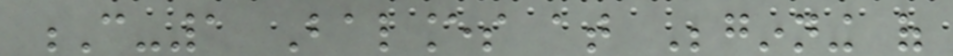C-1 Balances at Beginning of
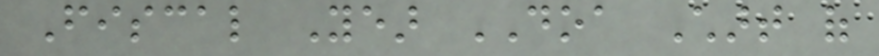Fiscal Year DOA Chart of
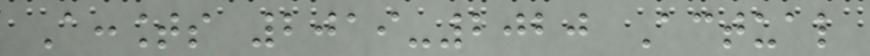Accounts 2019-2020 Actual
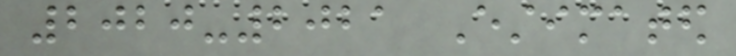2020-2021 Estimated
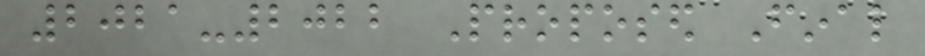2021-2022 Proposed Final
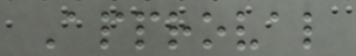Approval
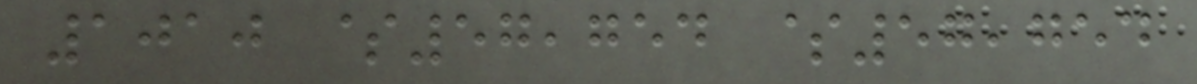1010 $57,754 $57,754
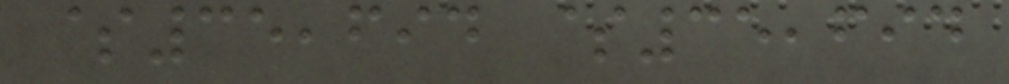$35,694 $35,694
